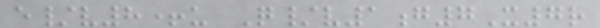e/v8+u Q/v1g7X7r
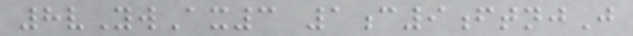8vYwAx3 1c9ftnjJ
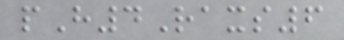pH4Raxs6
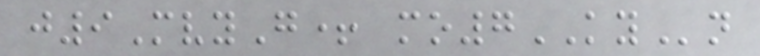j9MvyG+ mo7KYn
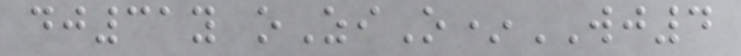dj31y oZiO*WJ4
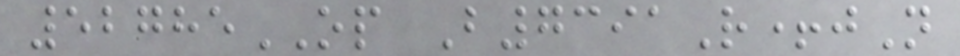52785OP B7391R+jN
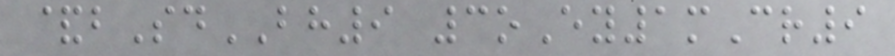&bSdBH9 3oEy1mCr9
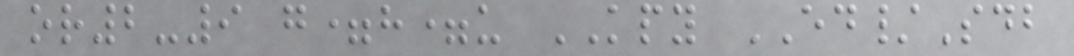or2-9 g=h=u KPY ED/Sdb
